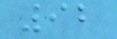92
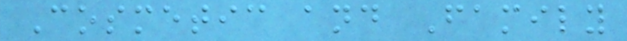Cosmetic and Family
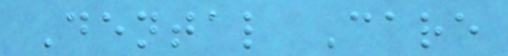Dental Care
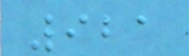921
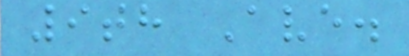9th Ave.
